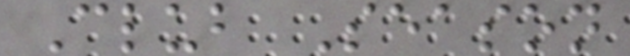Club Season
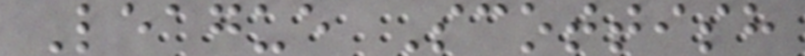League Scottish
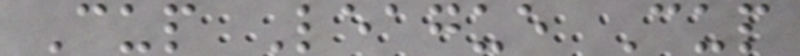Cup League Cup
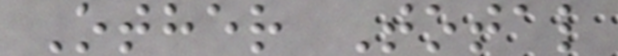Other Total
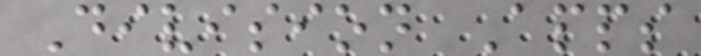Division Apps
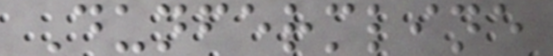Dunfermline
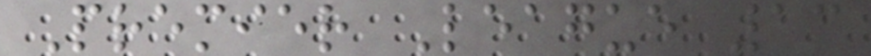Premier League 13
